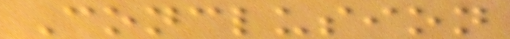Conclusion
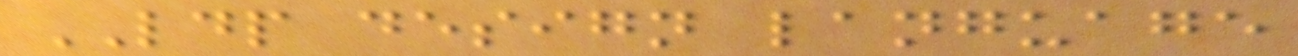LDP design language
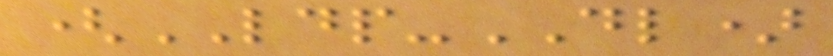(LDP-DL)
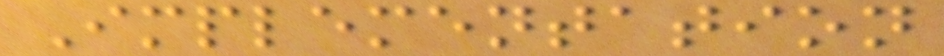Implementation
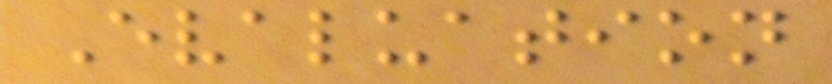Evaluation
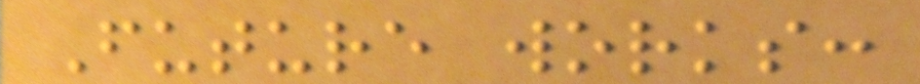Future works:
